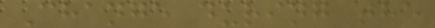Change during the
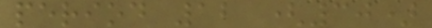period 12 (30)
